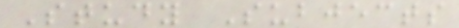Study Subjects
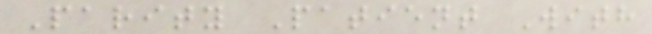Parity Patient With
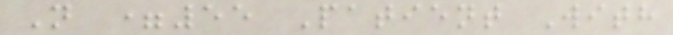N =55 Patient With
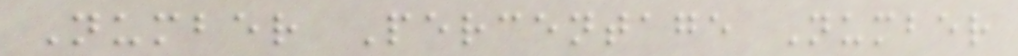Number Percentage Number
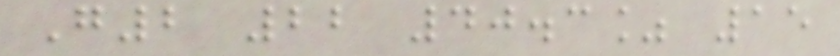G2 22 40.3% 15
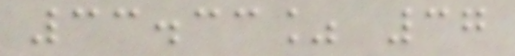33.33% 37
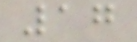17
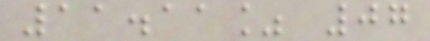11.11% 07
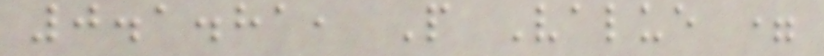0.1.81, P Value =
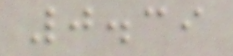0.39
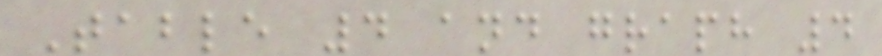Table 4 and graph 4
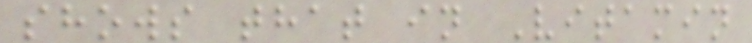shows that in Vitamin
